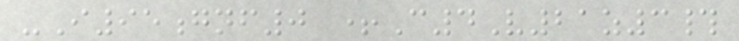-I95gnf0 +C4V21z3#
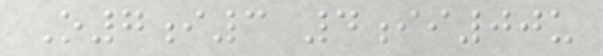O7i3 4ii00u
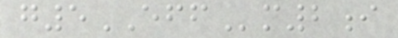g5EFFm2i
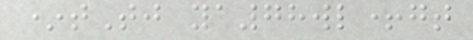*tTj ya78wl+gt
